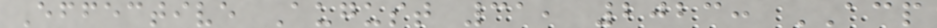Effective August 31, 2023: ACP
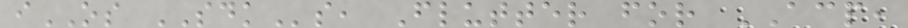iOS SDKs, Flutter for ACP,
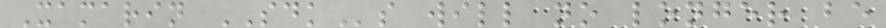Xamarin SDKs will no longer be
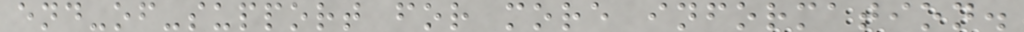end-of-support for more information.
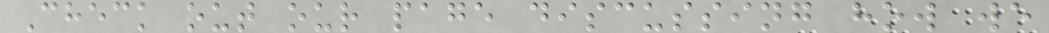Check out our page discussing how we
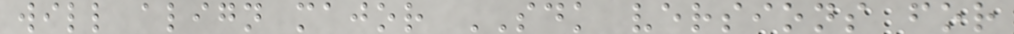will align major SDK versions for
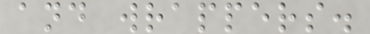and wrappers.
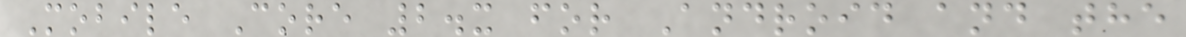Mobile Core 2.x for Android and the
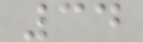34
